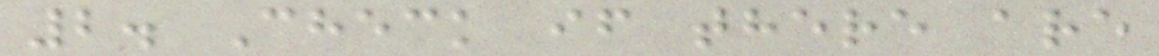2. Check if there are
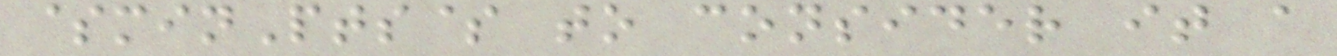$minPts$ to consider it a
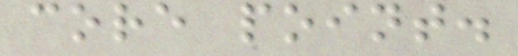core point.
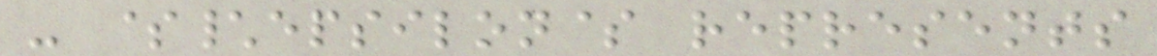- $\epsilon$ represents
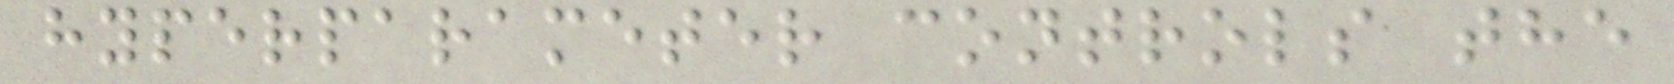hyperparameter controls the
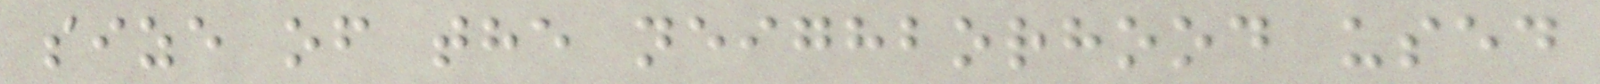size of the neighborhood used
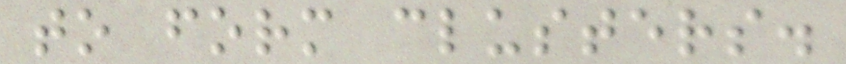to form clusters.
